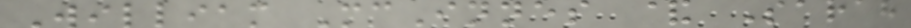William McInnes & Sarah
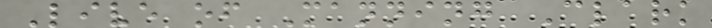Live of Manning Clark
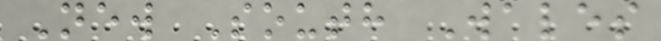New South Wales
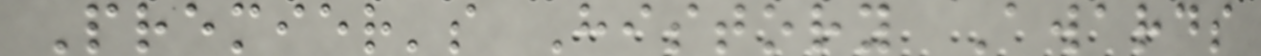Premier's History Awards
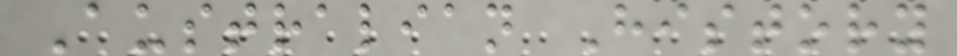Australian History
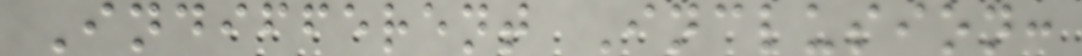Indifferent Inclusion:
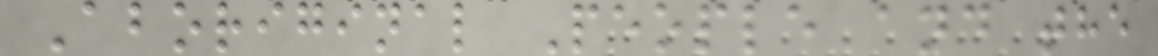Aboriginal People and the
